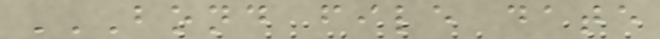BOND FILE DATE
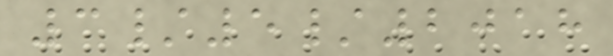3/5/2018
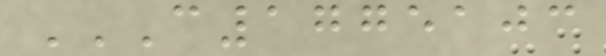C1775103
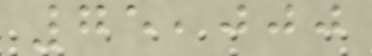75,000
